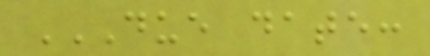DUE DATE:
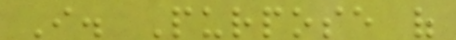I. Purpose of
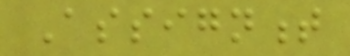Assignment
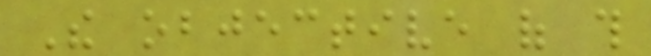The objective of this
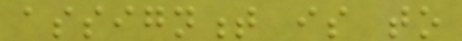assignment is to
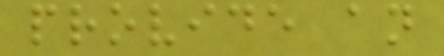provide an
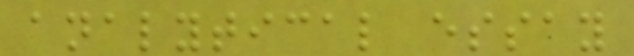analytical essay
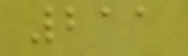211
